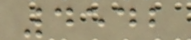4542
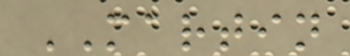MARTIN
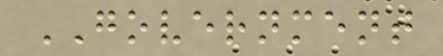GOVERNMENT
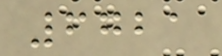6721
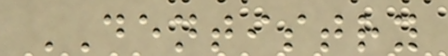DENTISTRY
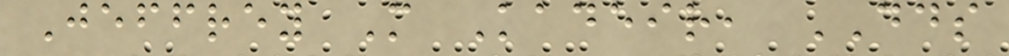Jeffrey M Kadeir, DDS
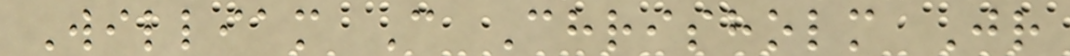William C Chrisholm Jr
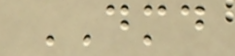DMD
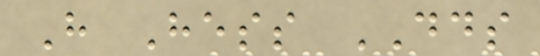H Hess DDS
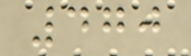470
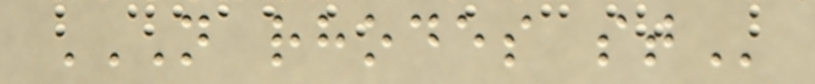N RHODES ST
